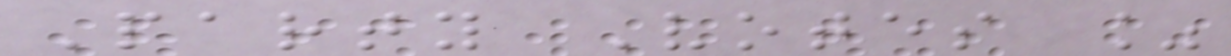Party Votes %
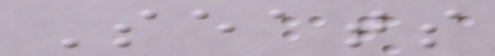Seats
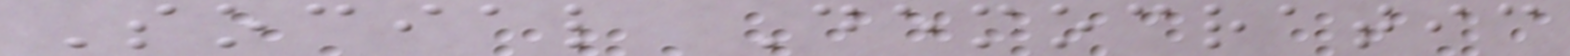Social Democratic
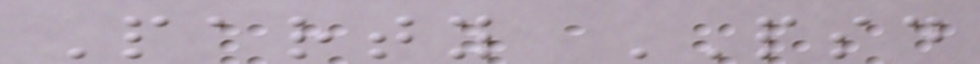Party PSD
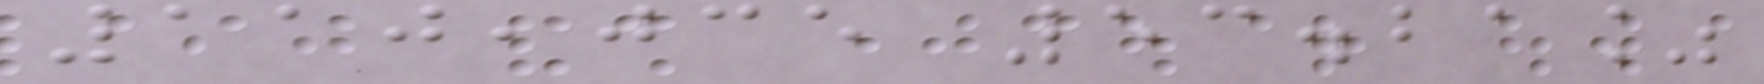110,035 53.21%
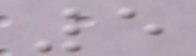5
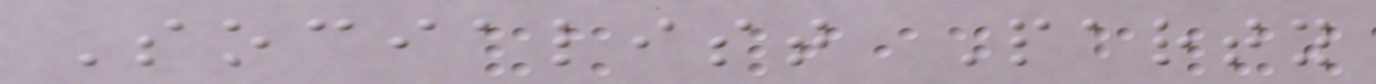Socialist Party
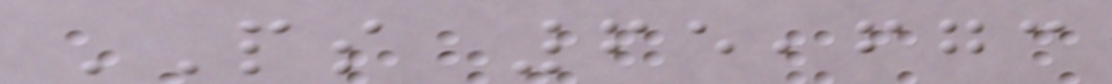PS 65,673
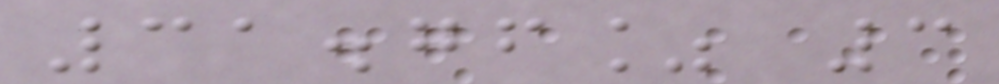31.76% 3
